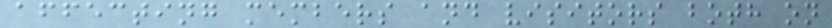affecting members and visitors both on
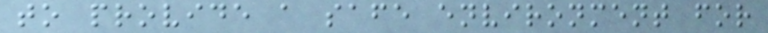to provide a safe environment for
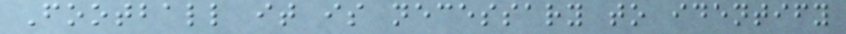Football it is necessary to identify
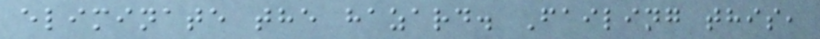eliminate the hazard. Failing this,
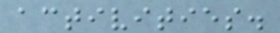activities.
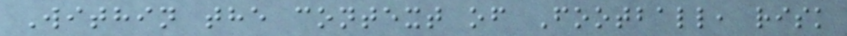Within the context of Football, risk
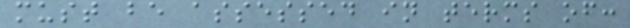must be assessed in terms of:
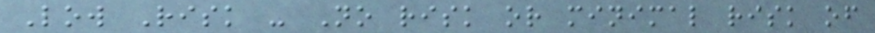Low Risk - No risk or minimal risk of
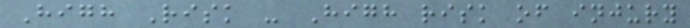High Risk - High risk of injury
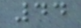44
